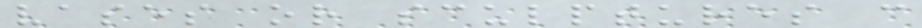vases or sculptures can
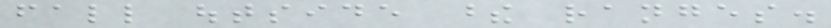fall outside these ranges.
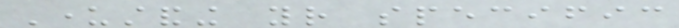Understanding your specific
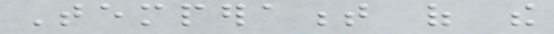Temperament of the
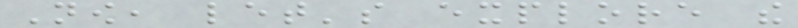Now, let's explore the
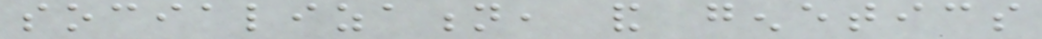socialization, and genetics
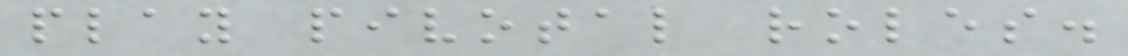play pivotal roles.
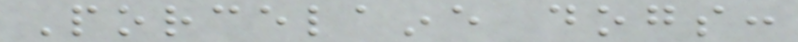Porcelaine dogs:
